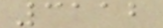3112
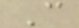C
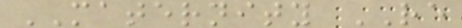MATERNITY RE
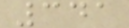341
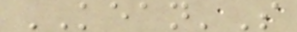KEAN'S
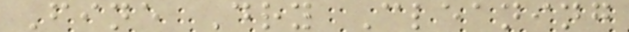Fine Dry Cleaning
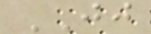JJ
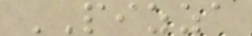PIZZA
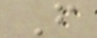F
